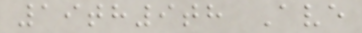19th9th Ave
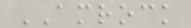AMROCK
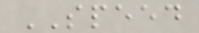SPEED
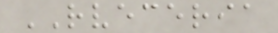RVECERIA
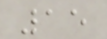15
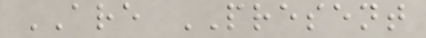ARE PRESENT
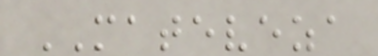MATEVEZA
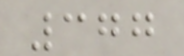377
